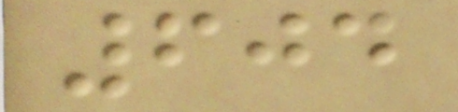604
